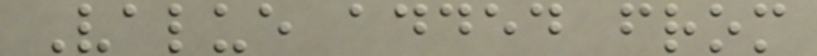Value added from
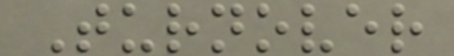Turnover
